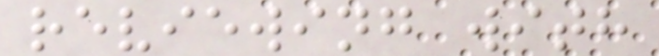reviewing with
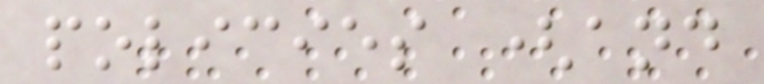policies (and
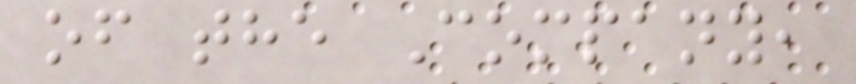of the Company,
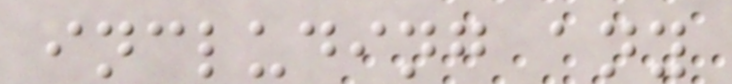including any
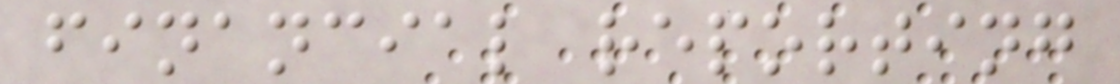financial reporting
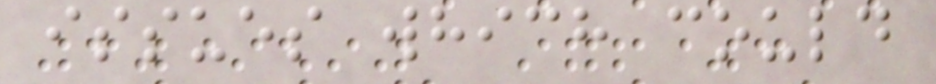issues which could
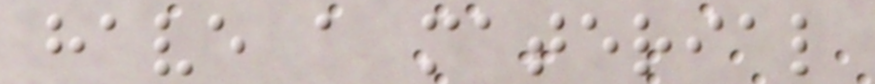have a material
